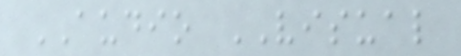AUDIO VISUAL
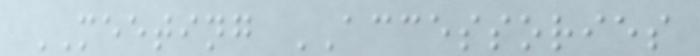MEETING ACCESSORIES
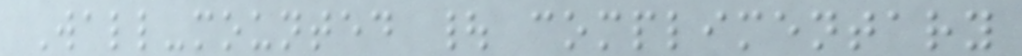Wall-mounted | complimentary
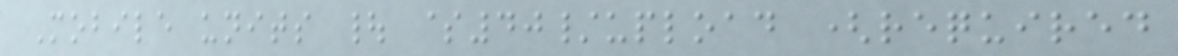Mobile units | $40/upload (required
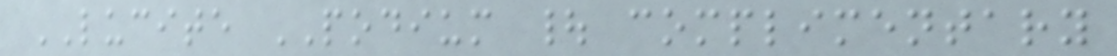LUCITE PODIUM | complimentary
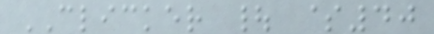CLICKER | $40
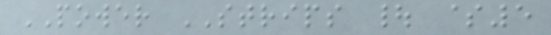POWER STRIPS | $5
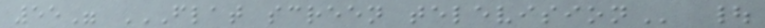55" FLAT SCREEN TELEVISION |
